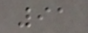91
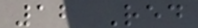12 Red
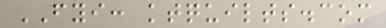FYI: ktquilts.com
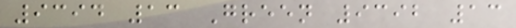9394 13 Green 9392 13
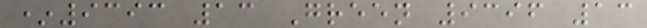*9393 13 Green 9396 13
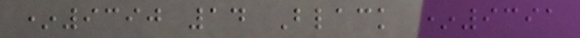*9390 14 Black *9391
